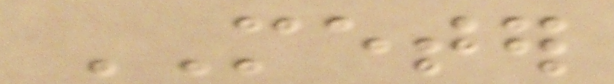METER
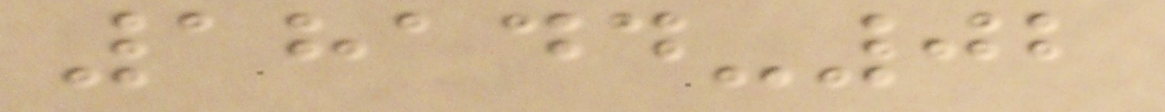18144-02
